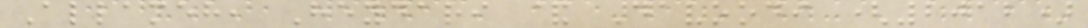Allameh, Heydari & Davoodi (2012)
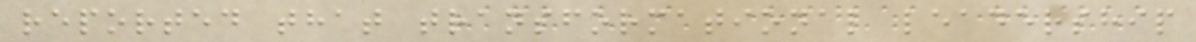reported that transformational leadership
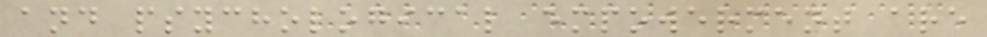and psychological empowerment are
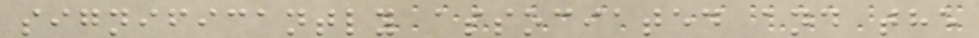significantly associated and the
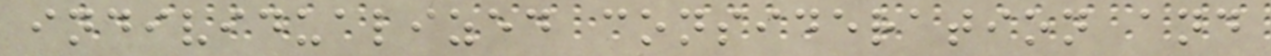individualized consideration and
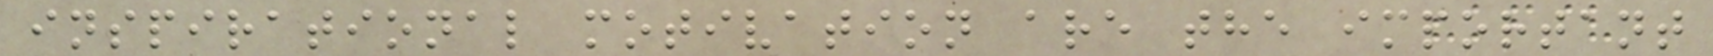inspirational motivation are the important
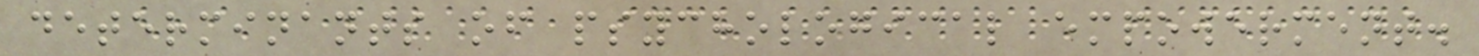determinants of psychological empowerment.
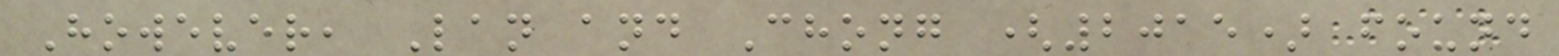However, Lan and Chong (2015) found
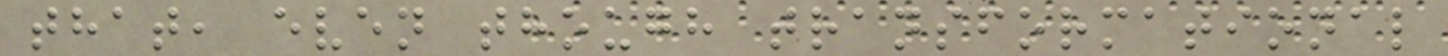that, even though transformational
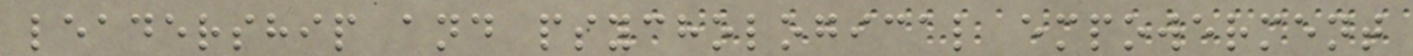leadership and psychological empowerment
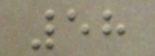58
